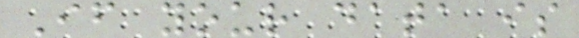If your data is
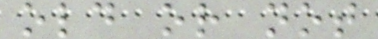old or not
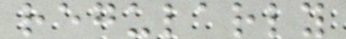regularly
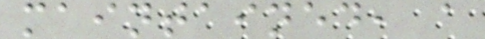maintained, a
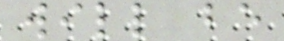will be
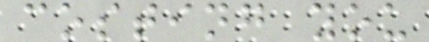costing you
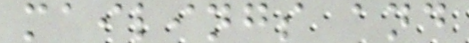mailings and
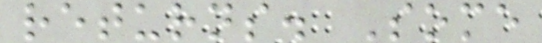returns. Some
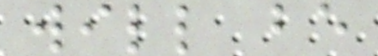will be
